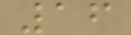16
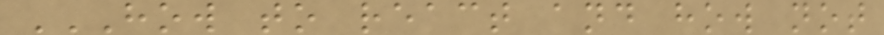HOW TO REACT AND HOW NOT
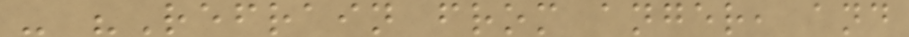- "Refrain from anger, and
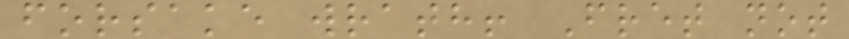forsake wrath! Fret not
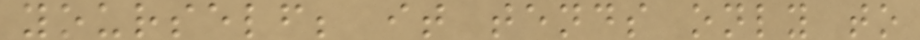yourself; it tends only to
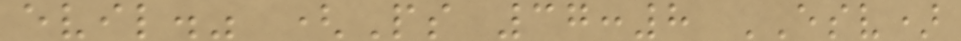evil." (Ps 37:8 ESV)
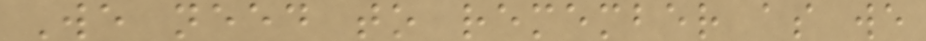We need to remember as we
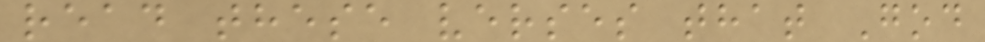read these verses that God
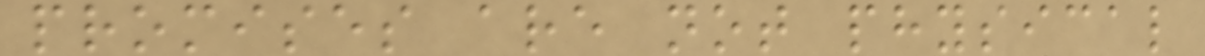promises are not physical
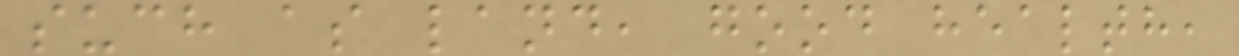such as land, good health,
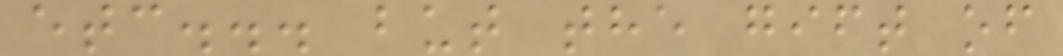etc... but the gift of
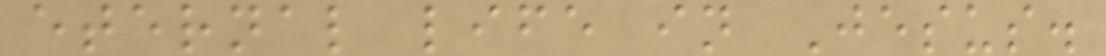eternal life in Jesus.
